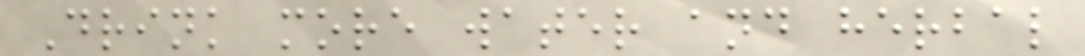Drink more water and herbal
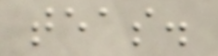teas.
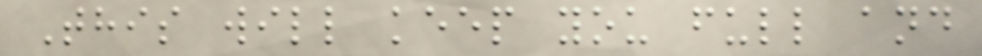This will keep you full and
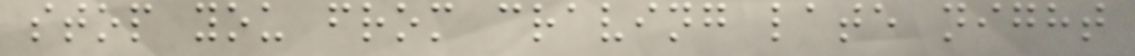stop you from craving late night
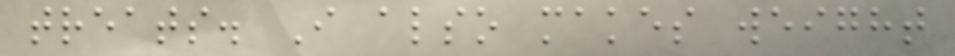treats. I also makes weight
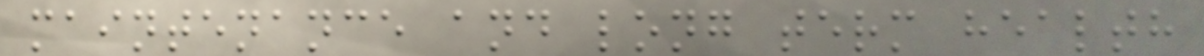maintenance and long term health
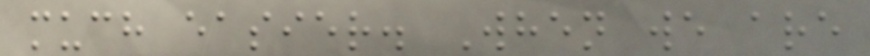much easier. When we are
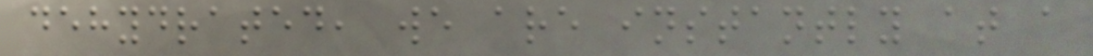dehydrated, we are instantly at a
